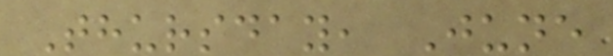Thursday, June
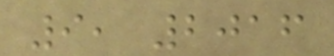9, 2016
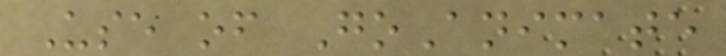Use of GoAnimate
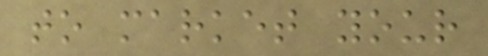to market your
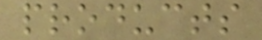products
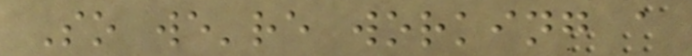So we're working a
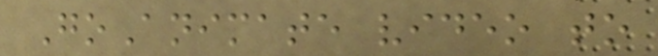GoAnimate video to
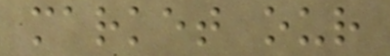market our
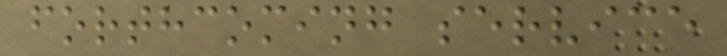forthcoming service
